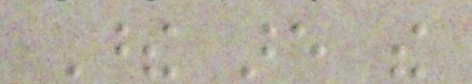These are the
